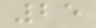25
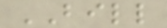BILL
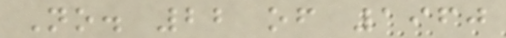No. 22 of 1960
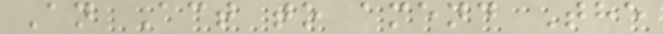An Act to amend The
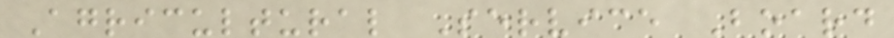Agricultural Service Board
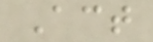Act
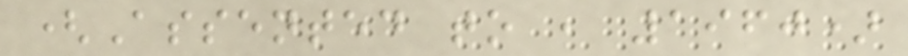(Assented to , 1960)
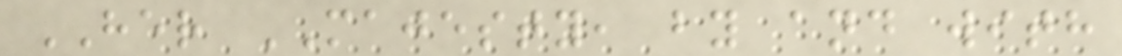HER MAJESTY, by and with
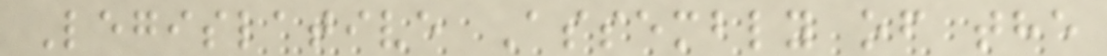Legislative Assembly of the
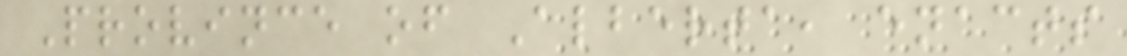Province of Alberta, enacts
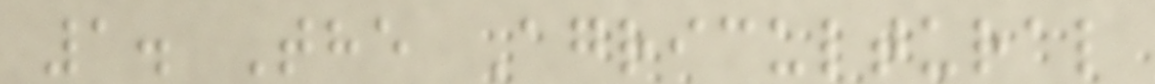1. The Agricultural
